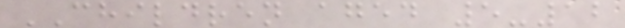CHILDREN aged 5-12
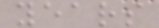years
